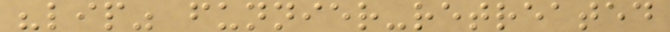"lip" funnier-retreated
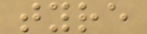tyre
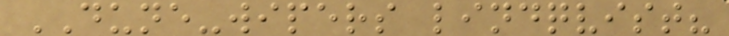DUNE-wipers lindqvist?
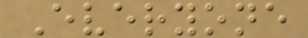Everyone
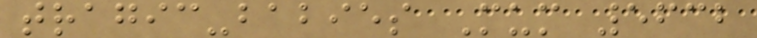tragic-babies Mum 5632
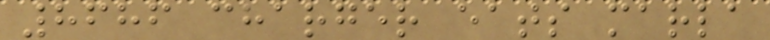8686 charger eats marla
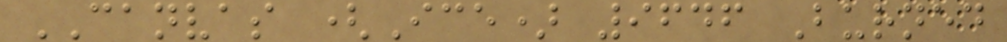CANVAS (Ice) 9646 Burned
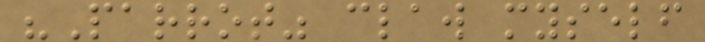"Parrot" claw myself
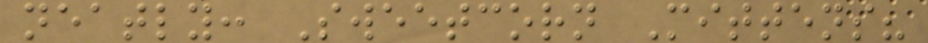neatly: Sweetcorn Mittens?
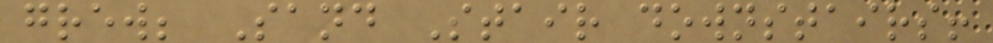grew; Sand Stair downstairs!
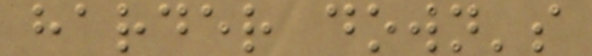harder down's
